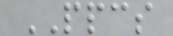PPCS
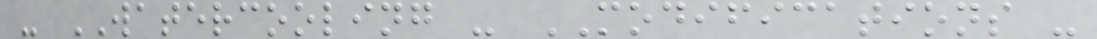- WATERCOOLING - MODIFICATIONS -
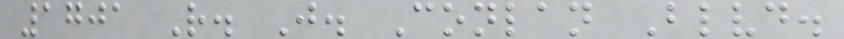1701 R. J. Conlan Blvd.
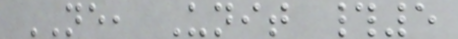NE, Unit #5
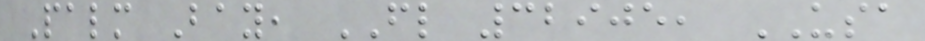Palm Bay, FL 32905, USA
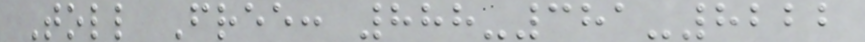Toll Free: 888-381-8222
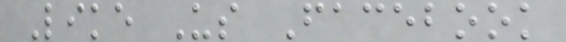Like Us Facebook
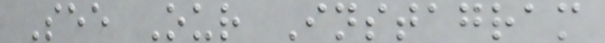See Our Instagram
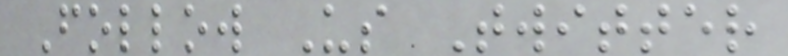Follow Us Twitter
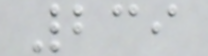239
